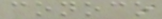conoco
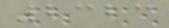2323
